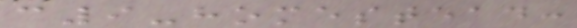c9-homestead:
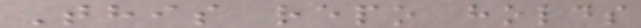This repo holds
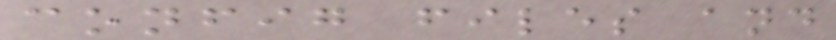config files and
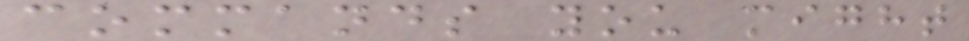commands you might
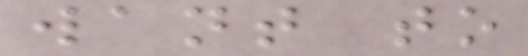want to
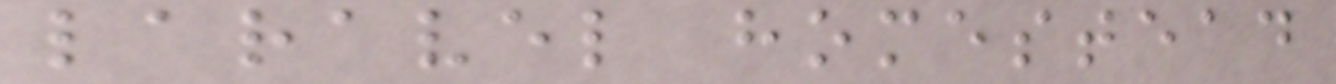laravel homestead
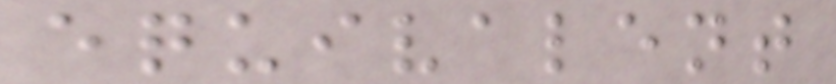equivalent
